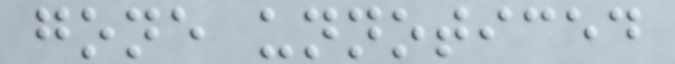gone unnoticed
